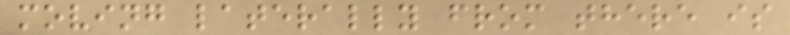moving laterally from there is
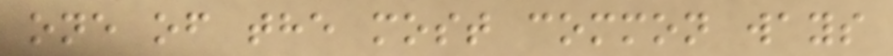one of the most common ways
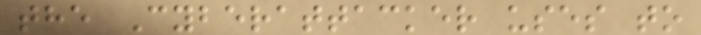the Cyberattacker uses to
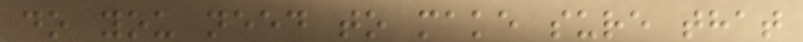do you need to make sure that
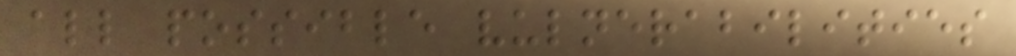all possible vulnerabilities
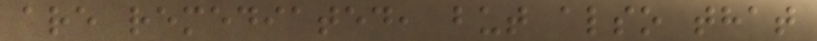are remediated, but also that
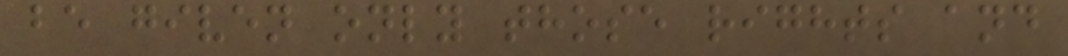be given only those rights and
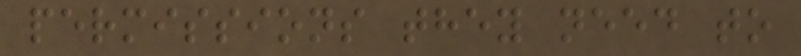permissions they need to
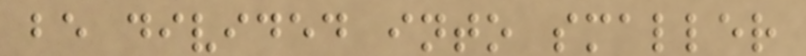be divided into smaller
